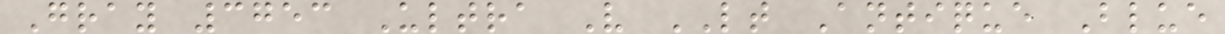Gray 3753 Ultra V LT Antique Blue
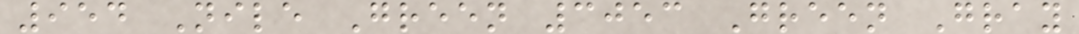954 Nile Green 3053 Green Gray
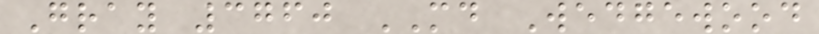Gray 3760 MD Wedgewood
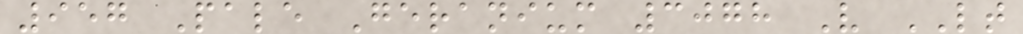957 Pale Geranium 3078 V LT
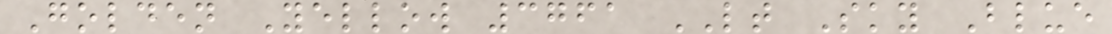Golden Yellow 3761 LT Sky Blue
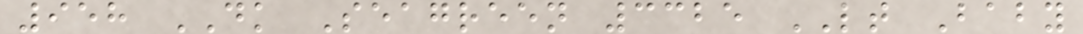958 DK Seagreen 3325 LT Baby
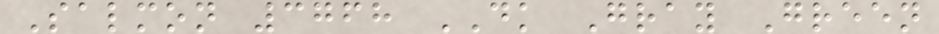Salmon 3768 DK Gray Green
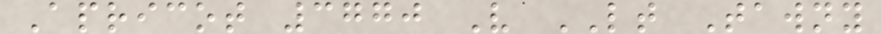Apricot 3770 V LT Tawny
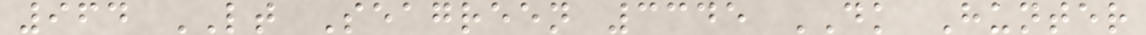964 LT Seagreen 3345 DK Hunter
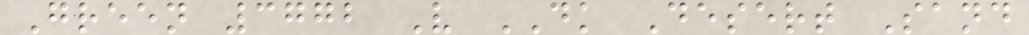Green 3772 V DK Desert Sand
